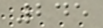245
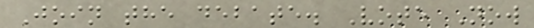Join the debate. Vote Now
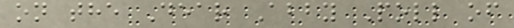on the Dear Abby Poll of
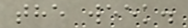the week.
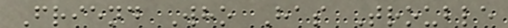Friend Who Has Trouble
